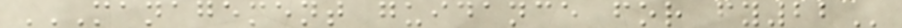MANAGEMENT GUIDANCE FOR FY22
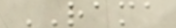RAMA
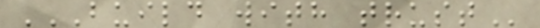BUILD WITH TRUST
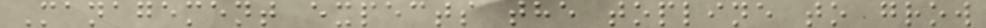Management expects the topline to grow
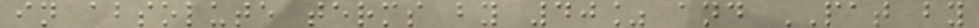in absolute terms by 40% and PAT by
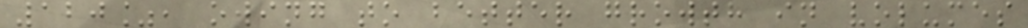120%, owing to better growth in volumes
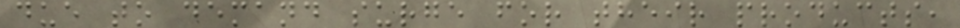due to demand surge for their products,
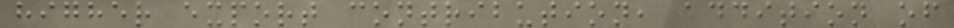higher export contribution, addition of
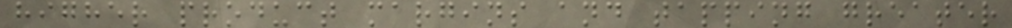higher product margins and tapping greater
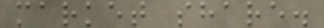market share.
